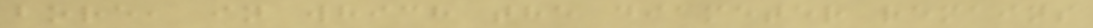bore, in which the diameter remains
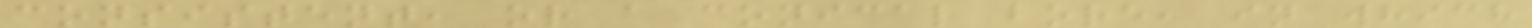consistent, or a conical bore, in which
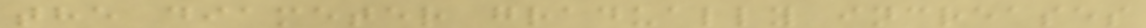the diameter gradually increases
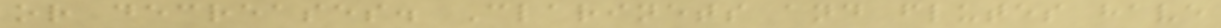or decreases. Clarinets and flutes have
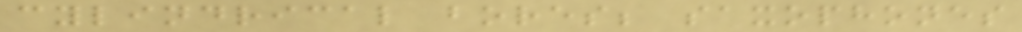cylindrical bores; saxophones
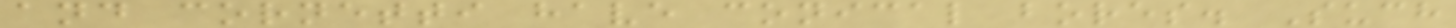and cornetti have conical bores. Such
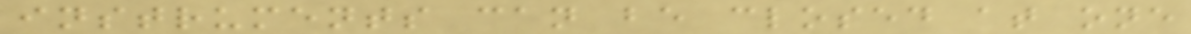instruments can be closed at one
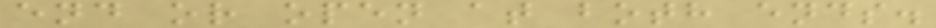end or open at both ends.
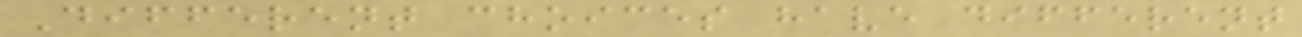Different choices have different
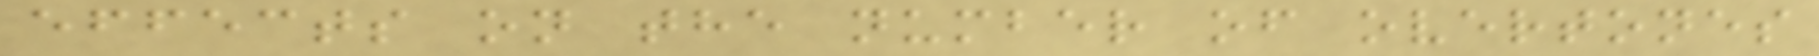effects on the number of overtones
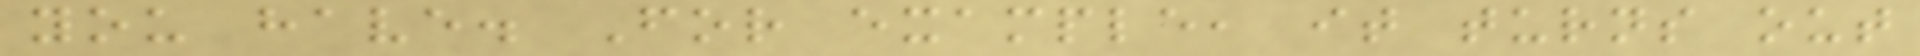you have. For example, it turns out
